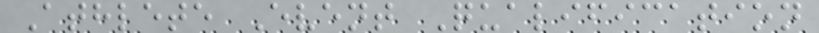Athlete Event Qualification
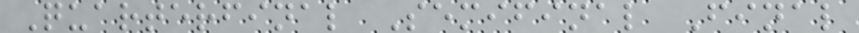Quarterfinal Semifinal Final
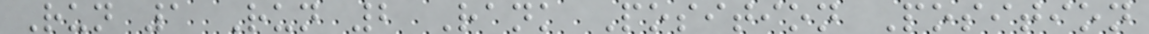Run 1 Run 2 Rank Position Position
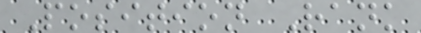Position Rank
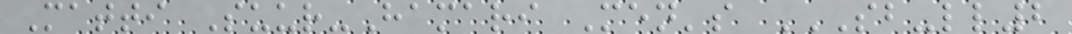Matti Suur-Hamari Men's SB-LL2
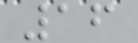16
